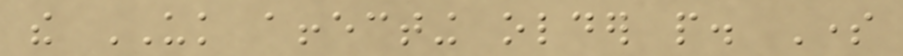the UK affecting older people. Some
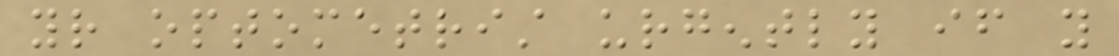your optometrist urgently if you
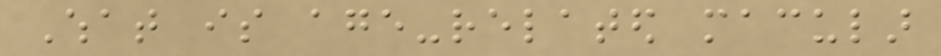What is age-related macular
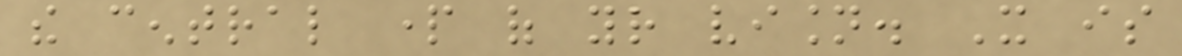the central part of your vision. It is
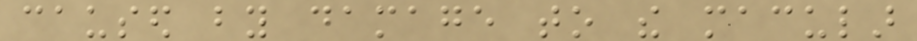caused by damage to the macular
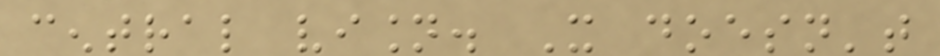central vision. It doesn't
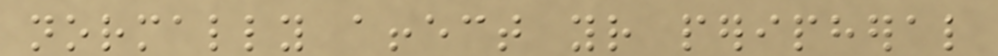normally affect your peripheral
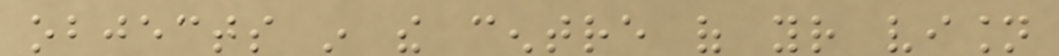objects in the centre of your vision
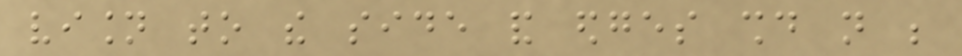vision to the side and edges should not be
